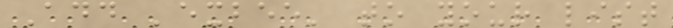Add 'exbee' to your list
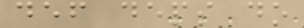def deps do
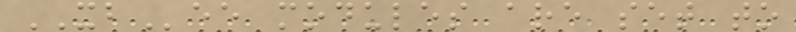XBee modules are set to
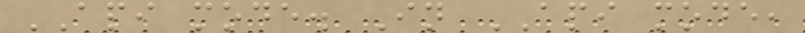API mode. In API mode,
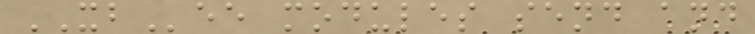XBee modules send and
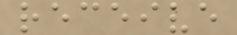receive
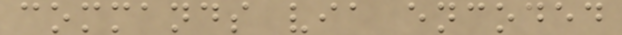commands via encoded
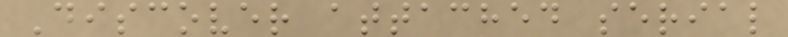Discover attached serial
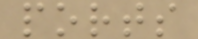ports
